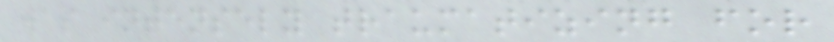was intensely traumatizing for
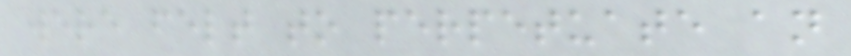were felt to perpetuate an
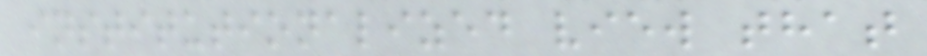institutionalized view that
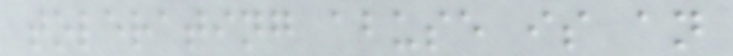tolerating abuse is an
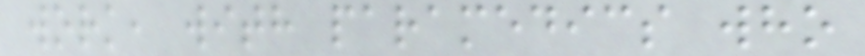work, with paramedics who
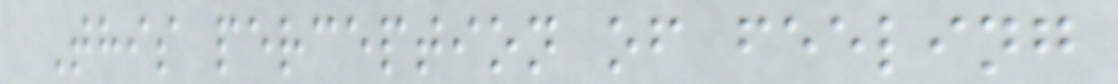This perception of feeling
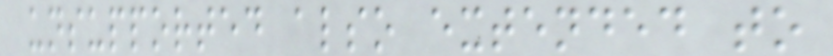unsupported also extended to
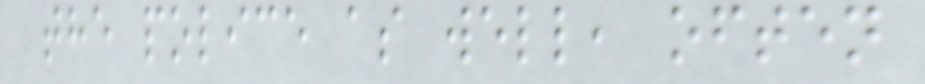the police as well, often
